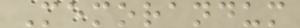Memorandum
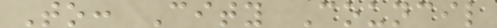To: City Council
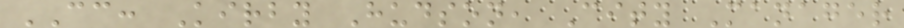CC: Kirby Hudson, City Manager
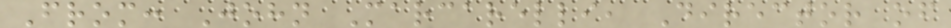From: John Marcarelli, Director of
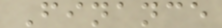Finance
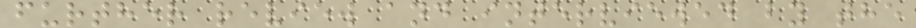further review and interviewed by the
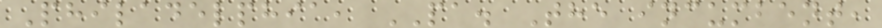Philadelphia, PA. The incumbent,
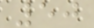50
